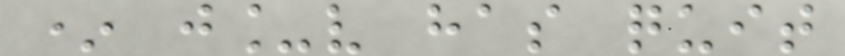* j_v has quit
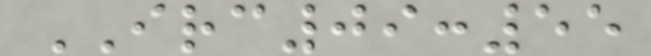IRC09:55
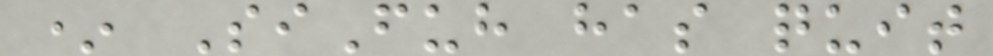* SiFuh has quit
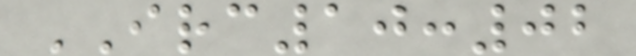IRC10:02
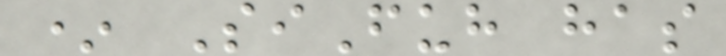* SiFuh has
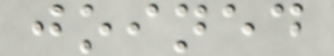joined
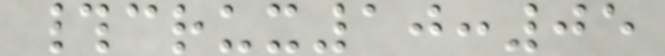#crux10:05
